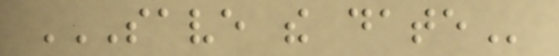SAVE THE DATE
